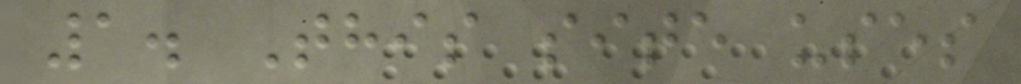1. This site uses
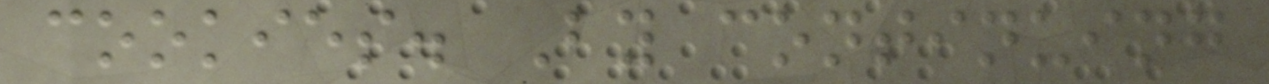cookies. By continuing
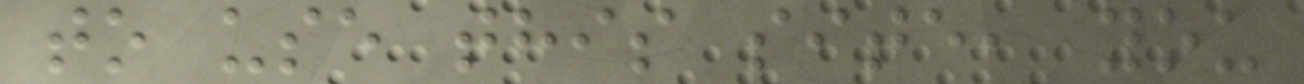to use this site, you
